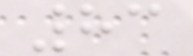83
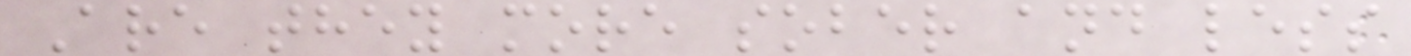Are they more sober and less
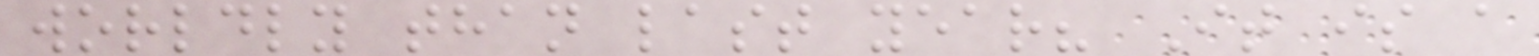worldly than last year? It is a
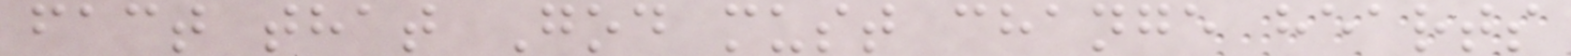fact that God must change hearts
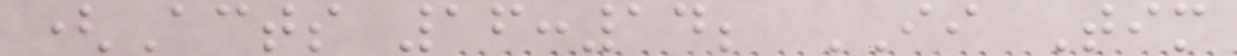(Acts 16:14; II Tim
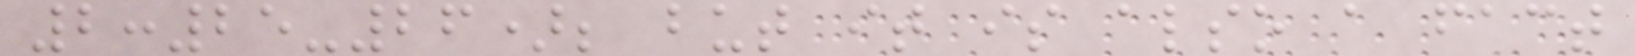2:25-26); but it is also a fact
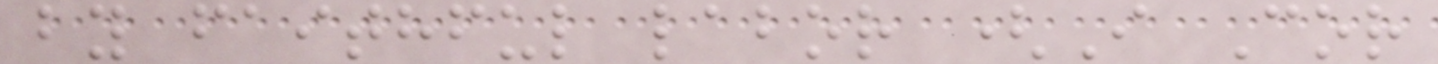by faithful labor (I Cor
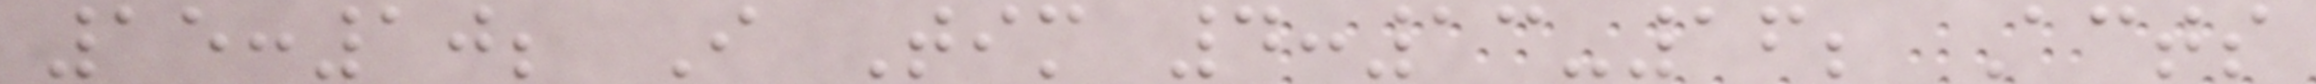15:10; I Tim 4:13-16; Acts
